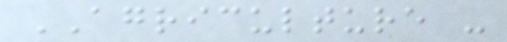AGRICULTURE -
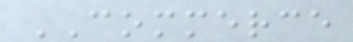COMMERCE
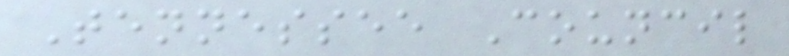Tennessee Council
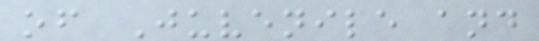of Juvenile and
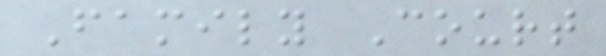Family Court
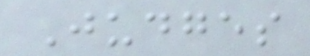Judges
